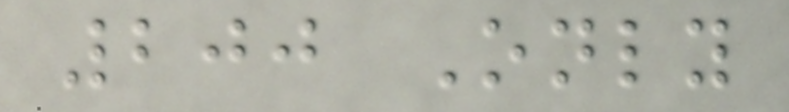200 Only
